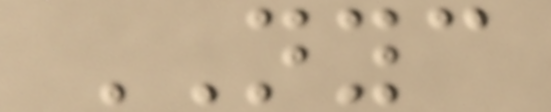NYC
